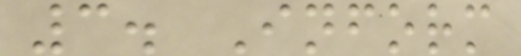3. Inform
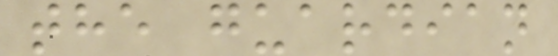the guardian
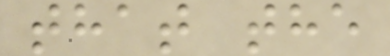that the
